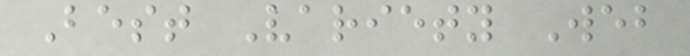Best Variety Web
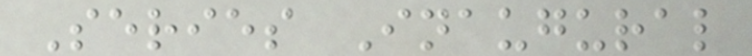Series Inaugural
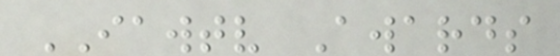IAWTV Awards
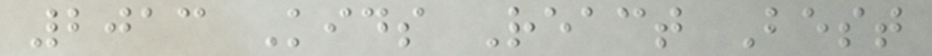2013 Kids React Best
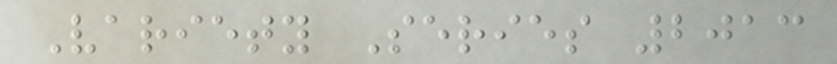Variety Series 2013
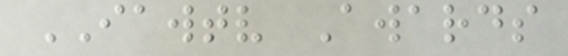IAWTV Awards
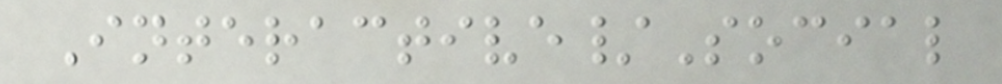Interactive/Social
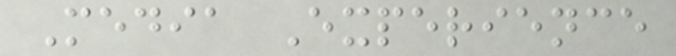Media Experience
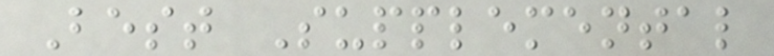Best Supplemental
